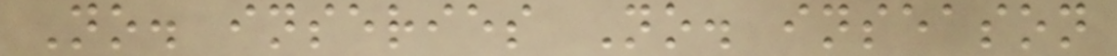No. inseries No. inseason
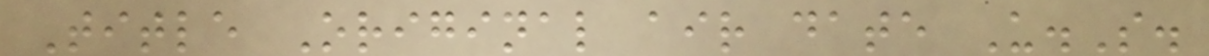Title Original air date U.S.
